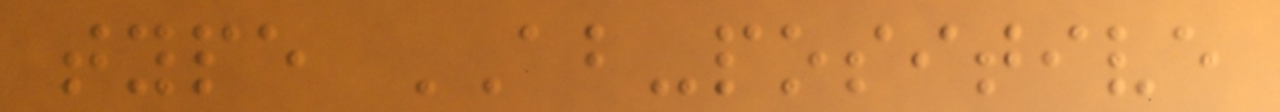type AB-positive
